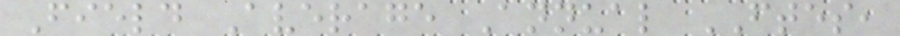Field Average Annual FTES,
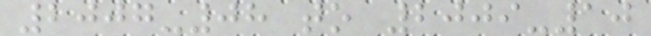2007-08 to 2009-10
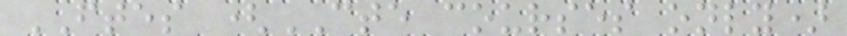FTES (CTE courses only)
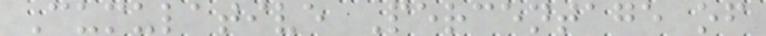Cumulative Percentage of
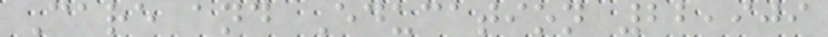Care and Education 22,909
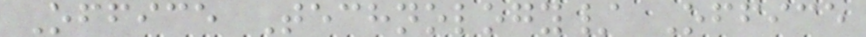Office Technology/ Office
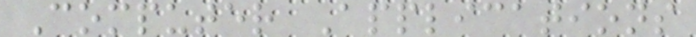Computer Applications
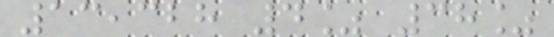13,328 4% 38%
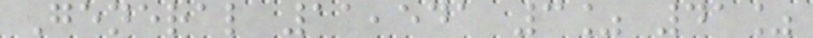General 11,541 3% 41%
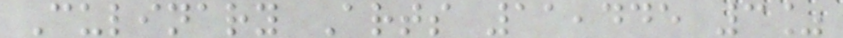Culinary Arts 11,445 3%
